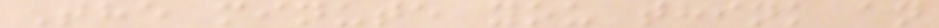The minute you think an
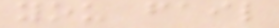you fail
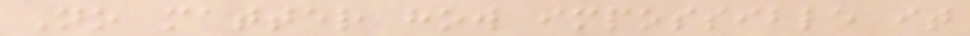No matter how impossible it
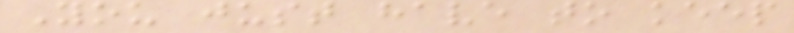You just have to keep
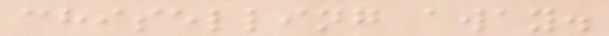chiselling away.
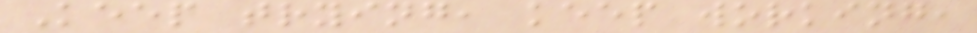Keep trying, keep working,
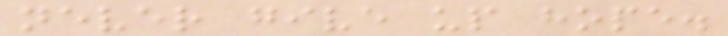never give up hope.
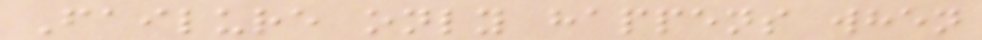Failure only happens when
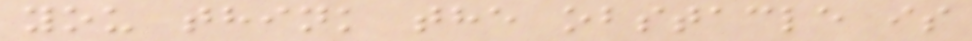you think the obstacle is
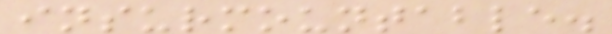insurmountable.
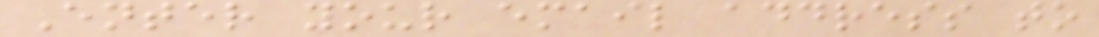Enter your email address to
